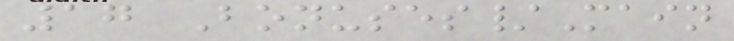17 Bonuses/Main
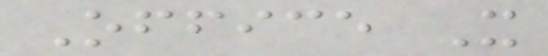Office X
